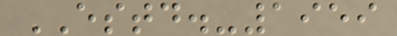ESTD.-1959
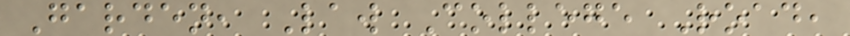Garden, Law College Road,
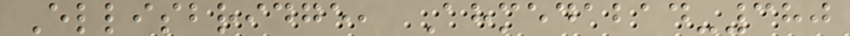Ellisbridge, Ahmedabad-380
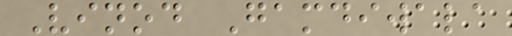Vinod Gamdiwala
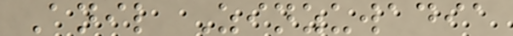Anil Zinzuwadia
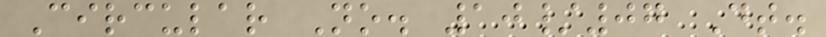Circular No. 10/07 Dt.
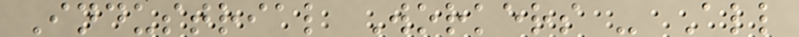Industrial Workers - All
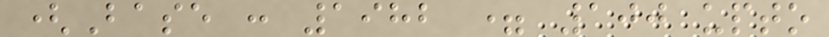(Base : 1982 = 100 upto
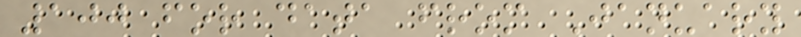100 for data from January
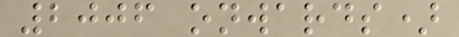2006 onwards)
